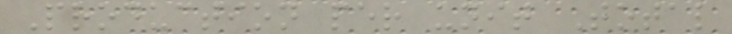Production per unit Total
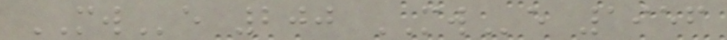MWe 200 MWe 1956
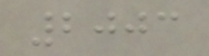2003
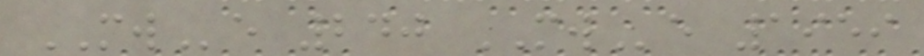MWe 240 MWe 1959
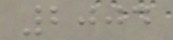2004
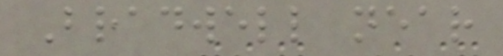Bradwell near
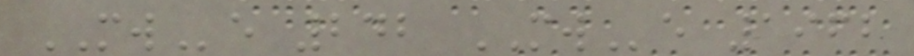MWe 242 MWe 1962
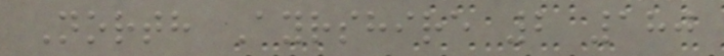North Ayrshire 2 180
